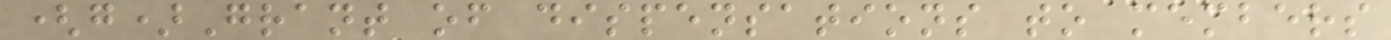(g)Grant of dispensations to members
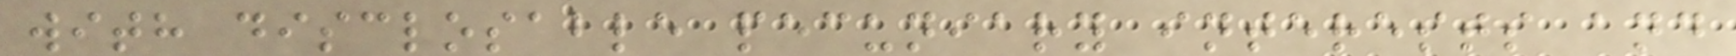with disclosable pecuniary interests and
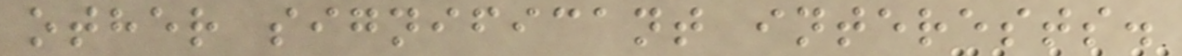other significant interests.
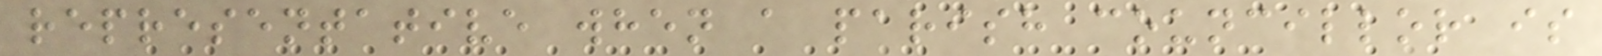representative when a parish councillor is
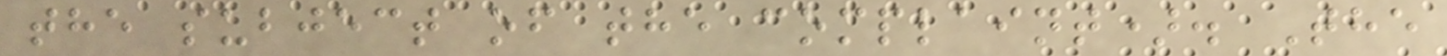the subject of the complaint). The
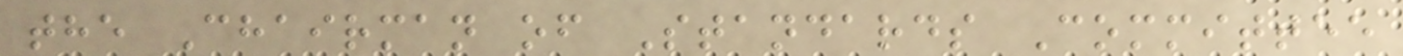the Chairman of Standards Committee
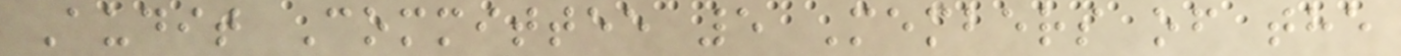Audit Committee 5 Members of the
